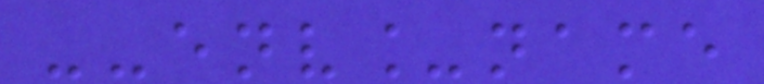--env_name
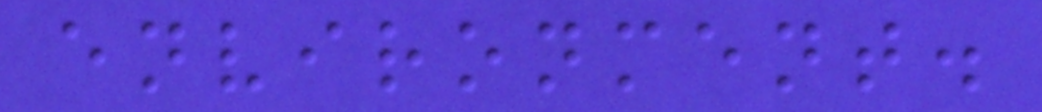environment.
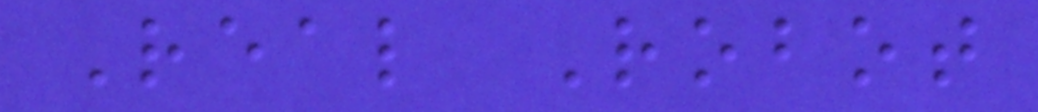Real Robot
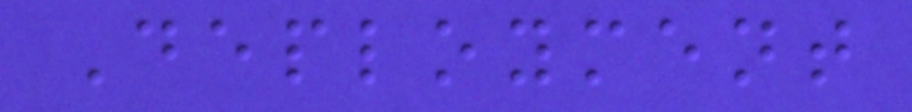Deployment
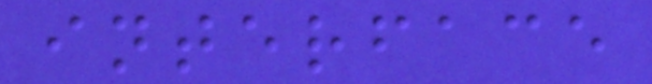interface
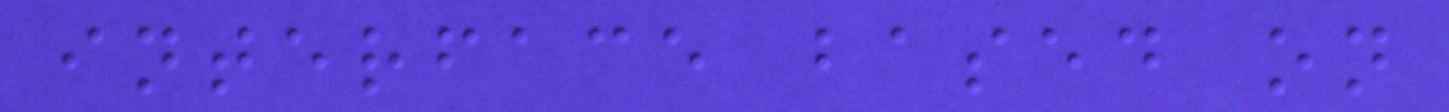interface based on
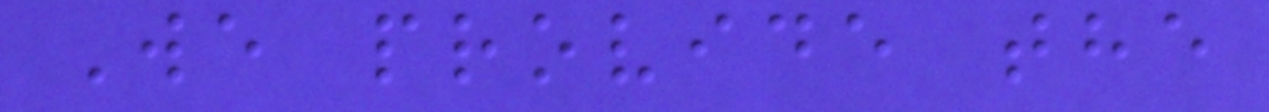We provide the
